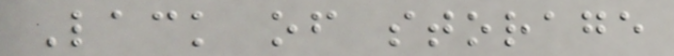Lack of storage
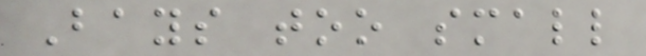Bays too small
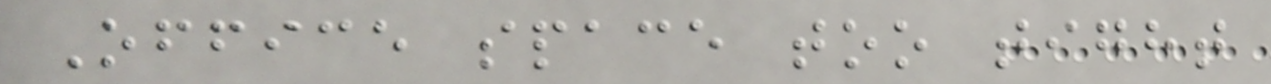Office space too tight
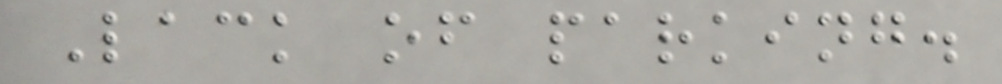Lack of parking.
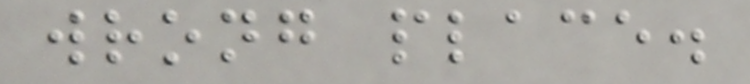wrong place.
